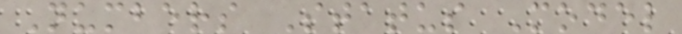Numbers Status Model
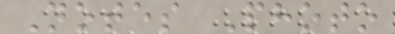Notes Photo
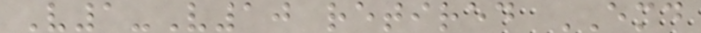V1-V10 retired EMD
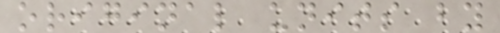original units by
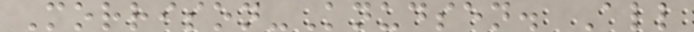Morrison-Knudsen. All
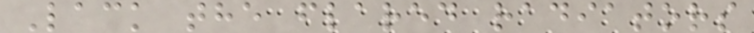Lack the flared radiators
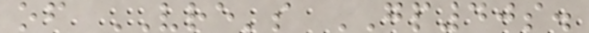of VRE's GP40s.
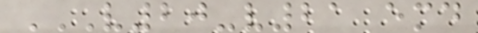V20-V21 EMD
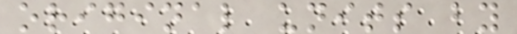original units by
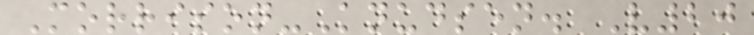Morrison-Knudsen. V20
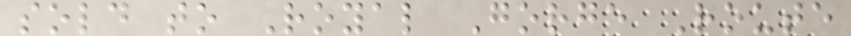sold to Royal Gorge Route
